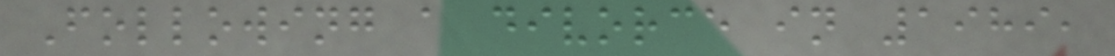Following a divorce in 1989,
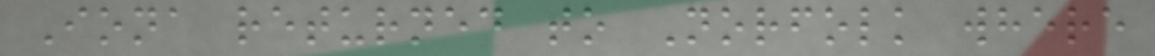Iona returned to Norfolk where
